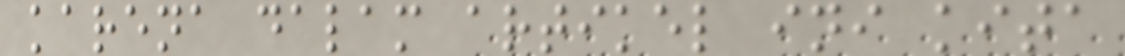karena dalam artikel ini kita
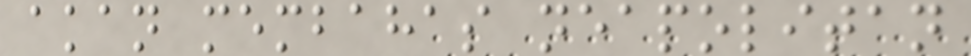akan membahas neapolitan
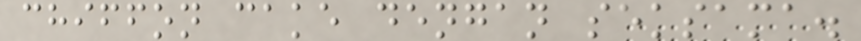chiffon cake dengan seksama.
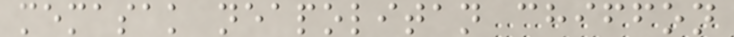memasak neapolitan chiffon
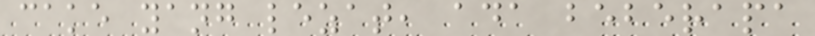cake yang lezat, ada beberapa
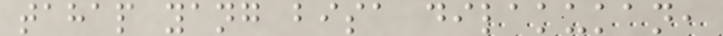tahap yang bisa dilakukan,
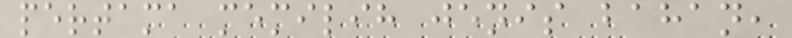pertama memilih jenis bahan,
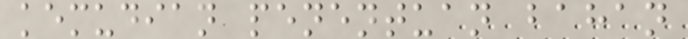kemudian penentuan bahan
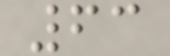63
